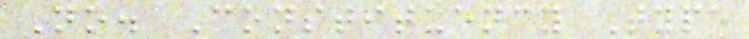No. Constituency Type
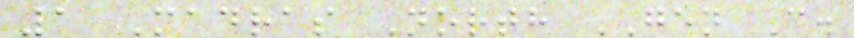1 Madras North GEN C.
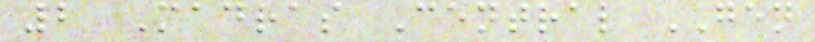2 Madras Central GEN
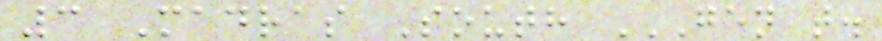3 Madras South GEN T.
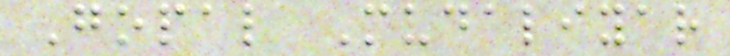Gopal Mudaliyar
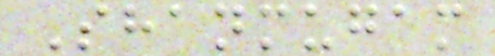Shanmugam
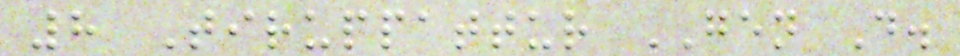8 Tiruppattur GEN D.
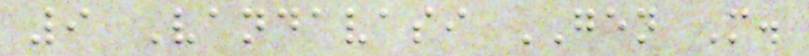9 Vandavasi GEN M.
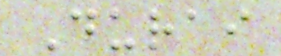Durai
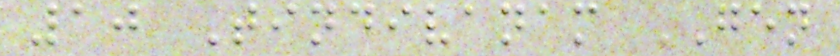10 Tindivanam GEN
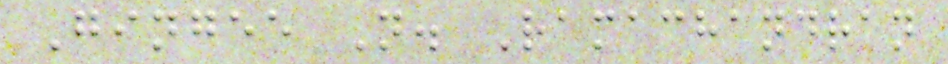Gingee N. Ramachandran
